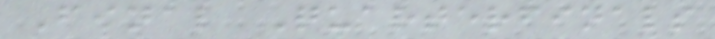Final Quarterfinals
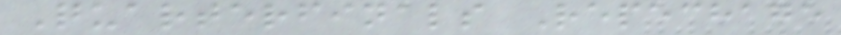Quarterfinals Repechage
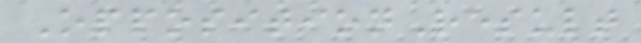OppositionResult
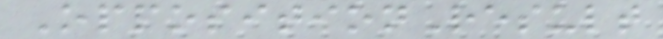OppositionResult
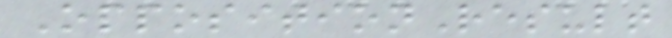OppositionResult
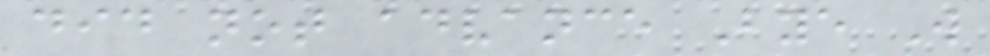did not advance Bye W
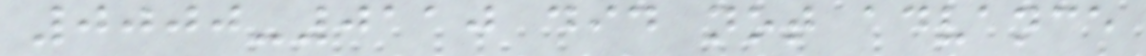0000-0110 did not advance
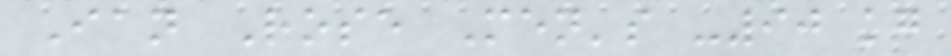Ian Rose Men's -90 kg
